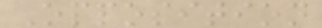Opposition
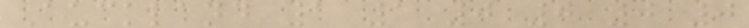Auckland 1 1 0 0 0 0
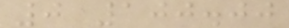0 100.00
